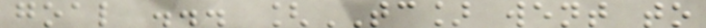goal ... [TC] went to
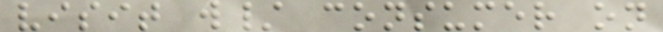visit w/ consumer on
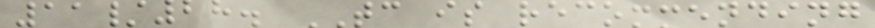11/28. TC is recommending
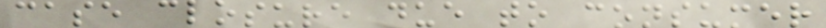case closure due to consumer
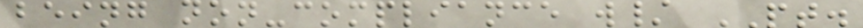being non-compliance w/ PT.
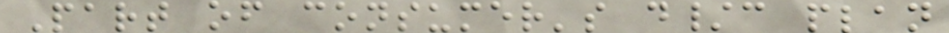Part of consumer's d/c plan
